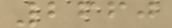2660
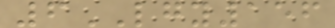6LGY156
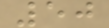50
